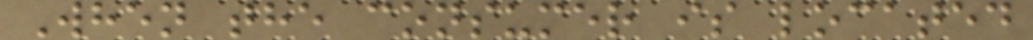When the consumer is located
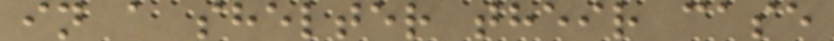in a shelter their case
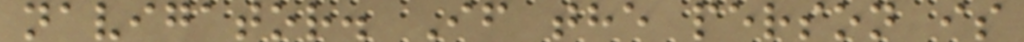navigator. If the person is
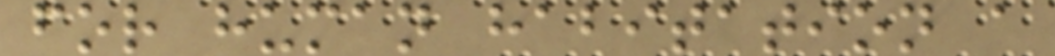for human habitation a
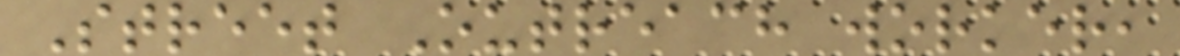Street Outreach worker,
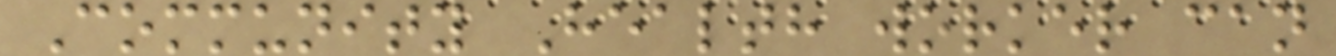Community Health worker can
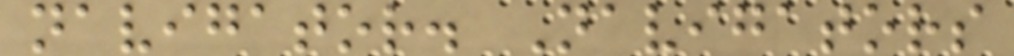navigator. Navigators
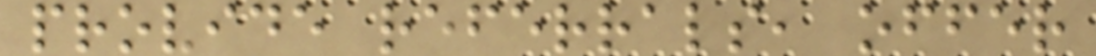provide referrals, offer
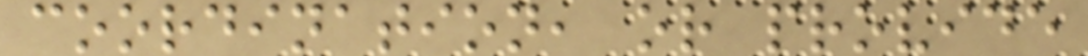coordination, or provide
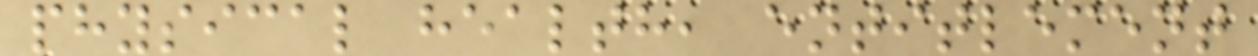physical health, entitlement
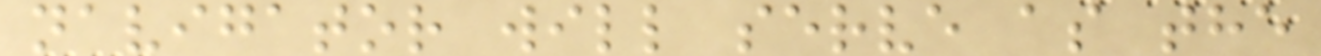navigator will serve as the
